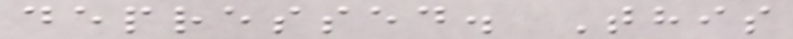depressed. This
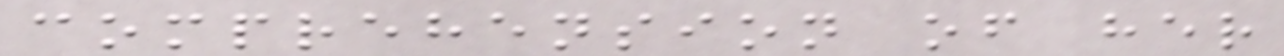comprehension of her
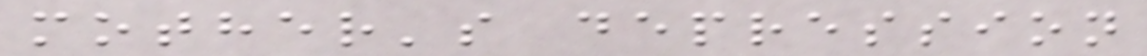mother's depression
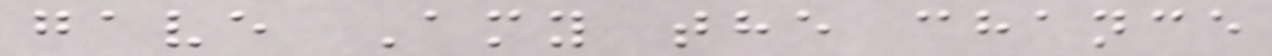gave Amy the chance
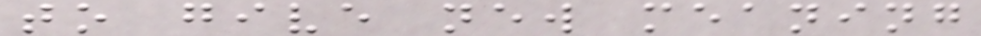to give new meaning
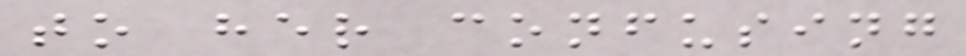to her confusing
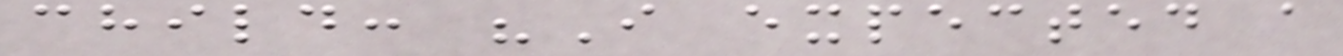child: "I expected a
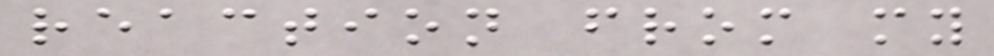reaction from my
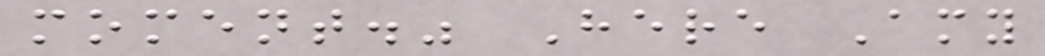moment." Here Amy
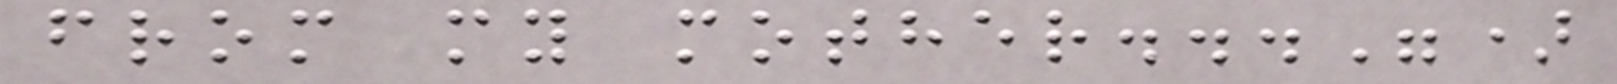from my mother...")
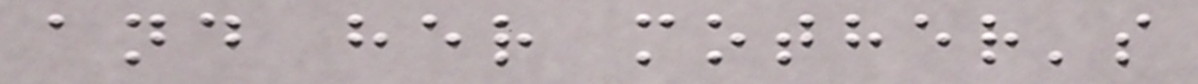and her mother's
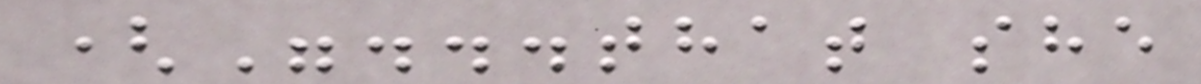("...that she
